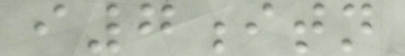i7itn
